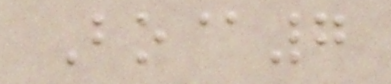Bo@7
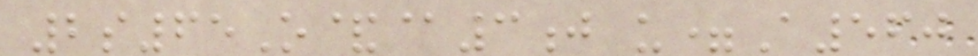2s65O&@3j u=A560
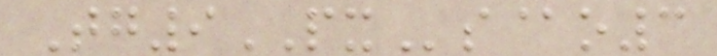Tg9PXs@o3
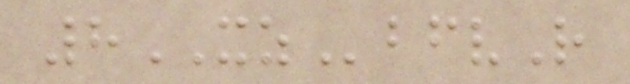8XZbfvR
